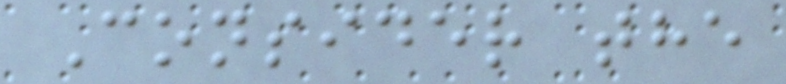Consider the
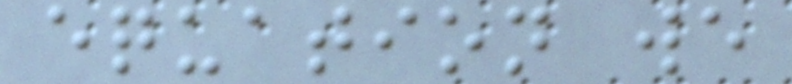equation we
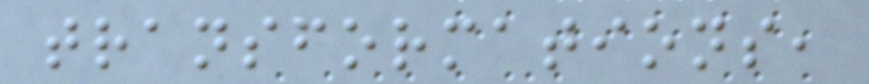transformations,
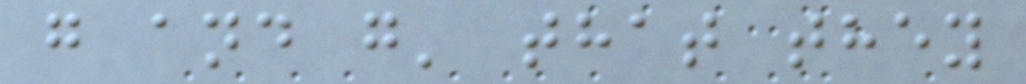g and g' that they
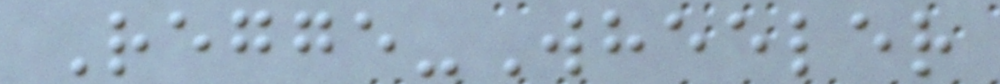Regge-Wheeler
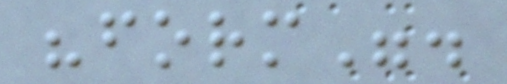"form".
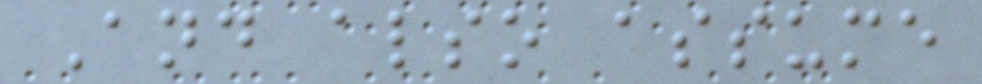And also assume
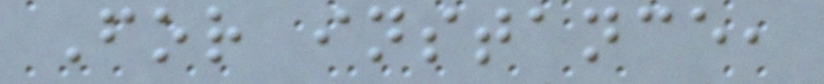For instance,
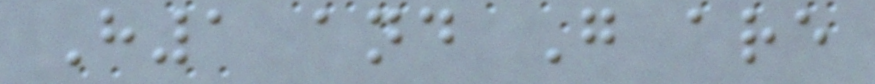H1 and G are
